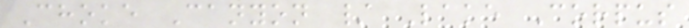Choke Canyon / Lake Corpus
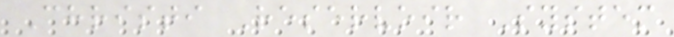Christi Reservoir System
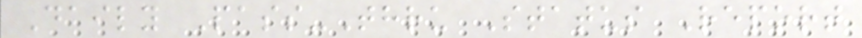Daily Pass-Thru Status Report
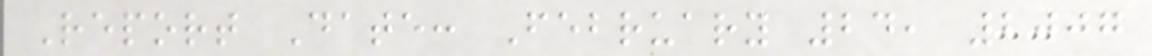Report Date: February 24, 2007
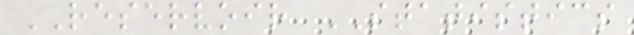RESERVOIR STATISTICS
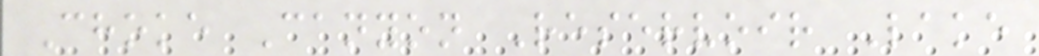Choke Canyon Reservoir Lake
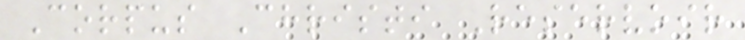Corpus Christi Reservoir
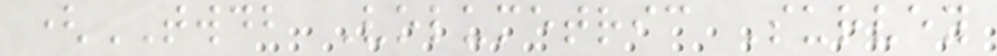(TWDB Volumetric Survey
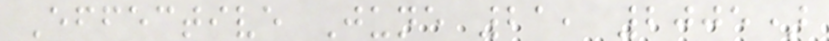Effective June 21, 2005)
